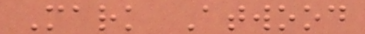Mark Atwood
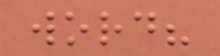word?
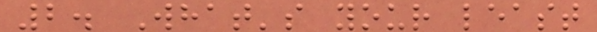2. What's your least
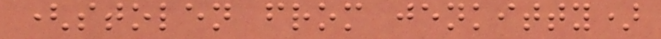(stolen from jenkitty)
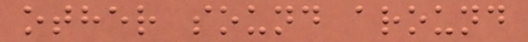other sound around
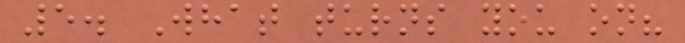5. What turns you on?
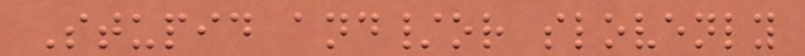Stupid and/or slovenly
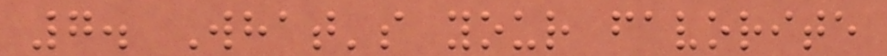7. What's your favorite
